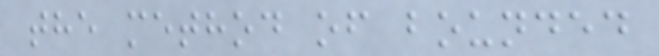the method of bounded
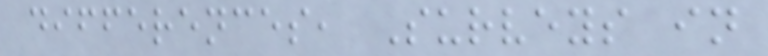differences, Surveys in
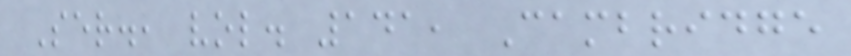Ser., vol. 141, Cambridge
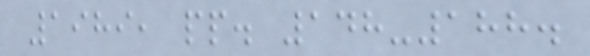1989, pp. 148-188.
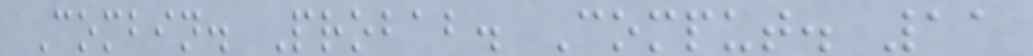Combin. Probab. Comput. 11
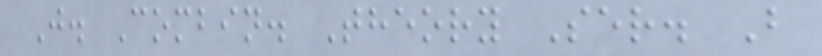J. Combin. Theory Ser. B
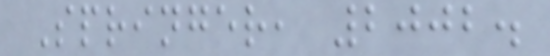Springer, 2002.
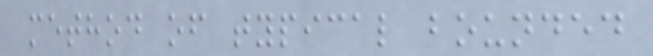method of typical bounded
